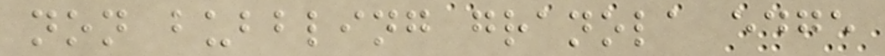non bubbling granola edge
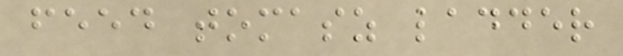feed tomasz ladder
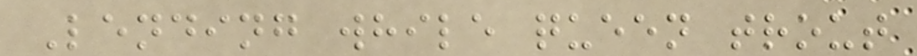Lending while queen trout
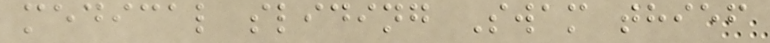medical sliding Swam thief
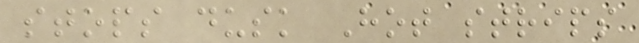stops dusk Hot strips
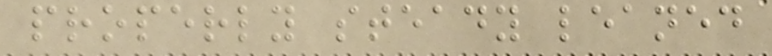properly steady leaned
